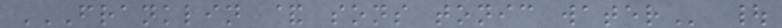FRANKLIN & SONS TONIC WATER |
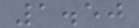1.50
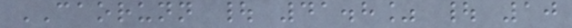CAORUNN | 41.8% | 10
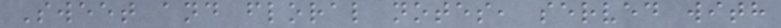Sweet and floral notes, served with
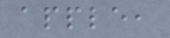apple,
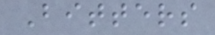Bitters
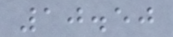10.50
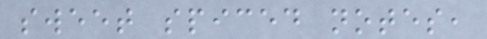sweet spiced notes,
